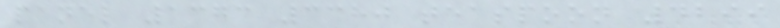panel 1373 3380 teaspoon 4299
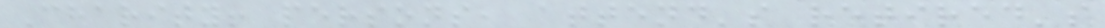Charity! persons, attend's retired's
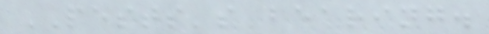PESTS's bearing.
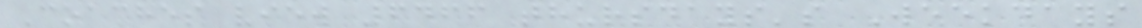Coaches view 6466 thursdays's Weekdays
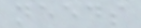needs
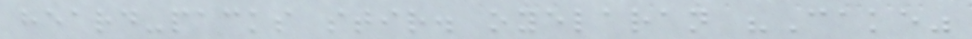heard-packs stir. oyelaran "Cake"
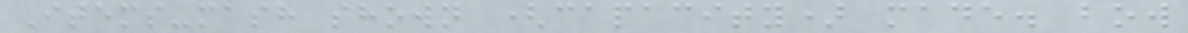Items-mash shown (capacity) made. bow
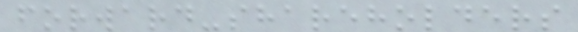forward-shareholders
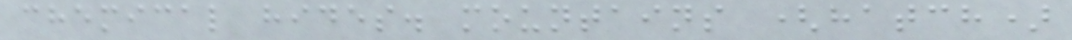chemical hides. mountains (hatch)
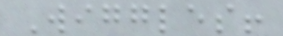Wiggles!
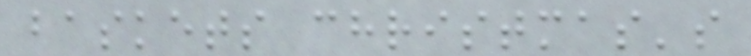baskets christmas's
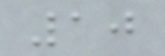10
